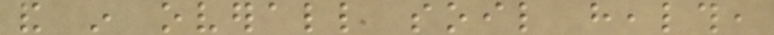and in overall soil health,
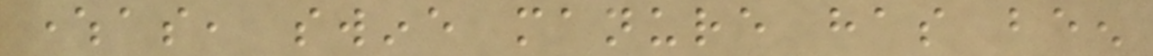whereas, swine manure has been
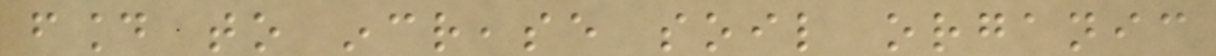found to increase soil organic
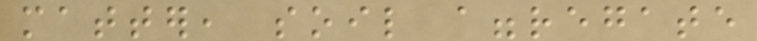matter, soil aggregate
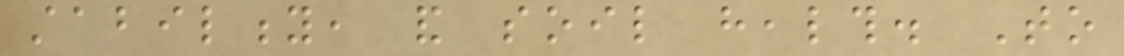stability, and soil health. To
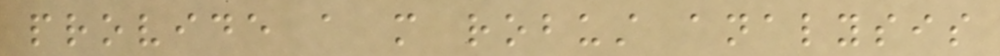provide a more robust analysis
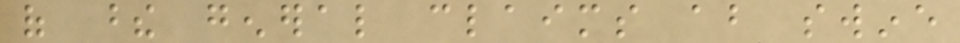of these general claims about swine
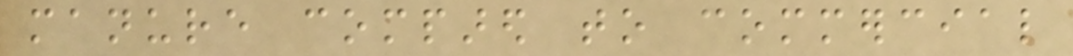manure compared to commercial
